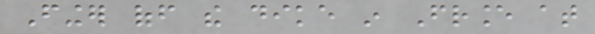Finger off the dike in France at
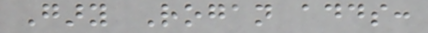Gary Rogan adds:
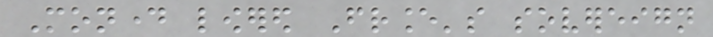Monday lowered France's sovereign
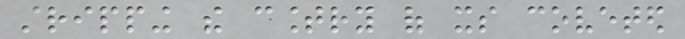stripping the country of its coveted
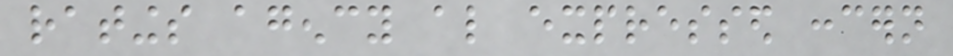ratings agency also expressed concern
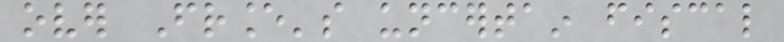over France's uncertain fiscal
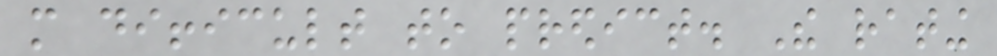more difficult to predict. The rating
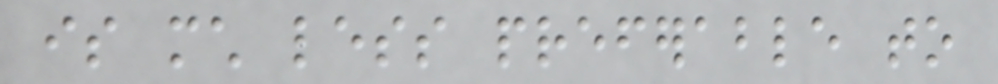is much less preferable to
